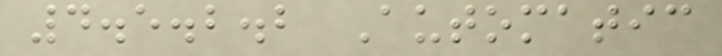4.5.2.2 Automatic
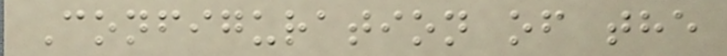Configuration of the
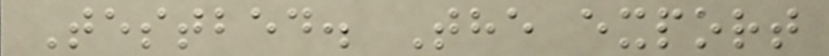Testbed. The export
